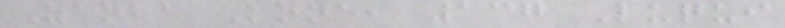Zanba Kone, 137 Luqui
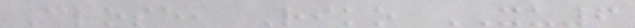Close, Riko XU6
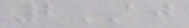2AJ
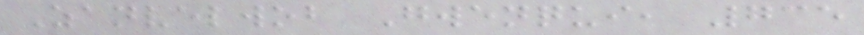Zanvelwob Gwenqui, 735
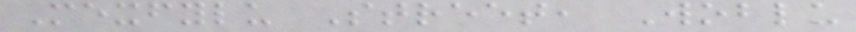Mexfylu Street, Woblu
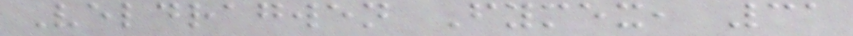Veldragwen Fymex, 31
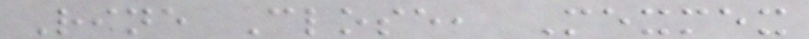Rine Close, Mexmex
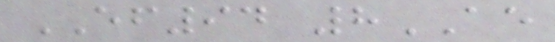EF94 8AE
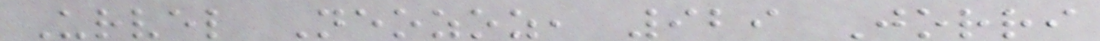Urvel Neozoz, 929 Jorri
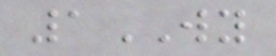1WY
